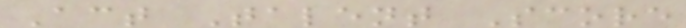Act Talent Score
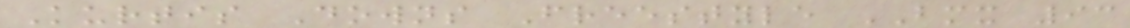Kurtis Downs Freestyle BMX 93
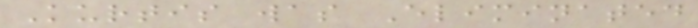Kurtis was Eliminated
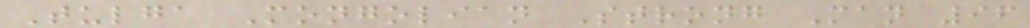Tulga Mongolian Strong Man 96
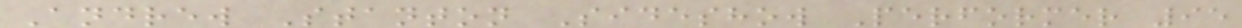Andrew Stanton Sideshow Performer 95
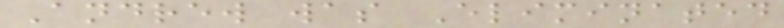Andrew was Eliminated
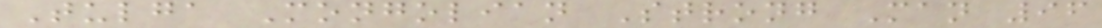Tulga Mongolian Strong Man 96
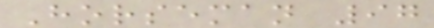Horseman 97
